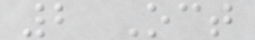2 Oct
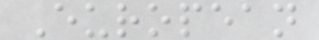European
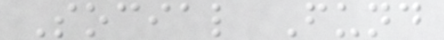Social Fund
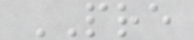PRE
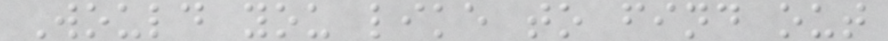Would you like to find out
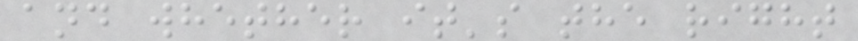and whether it's the right
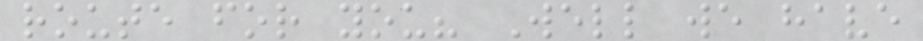route for you? Well we have
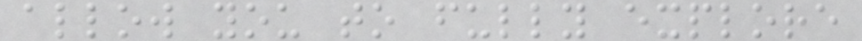allow you to fully explore
